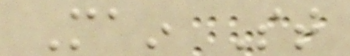Main St
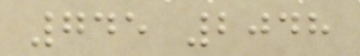745 2048
